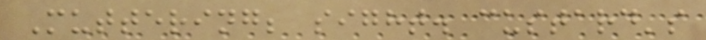Muttering; sight. custard's
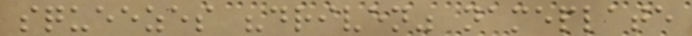squeezes "driven" nameplate
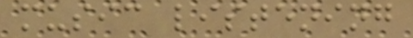music listening
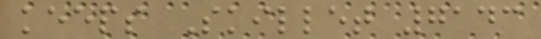keeps Skillet 7143
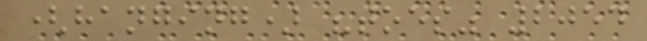(hanging) "toes" 2054
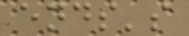ends's
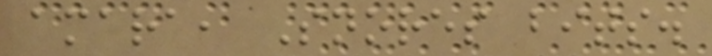amara, Snores bits.
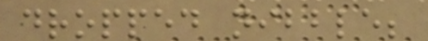dropped nibble;
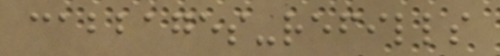cabbages-refills
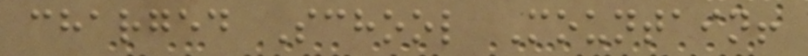charged School Mountain!
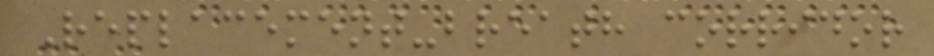Replacement-breath corridor
